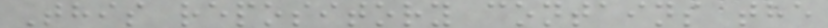This repository contains the
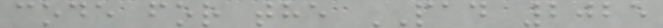code for the PAD 2025
